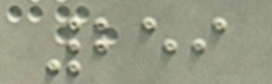259
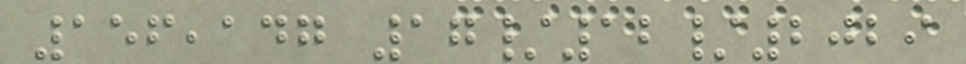156,147 17/12/2029
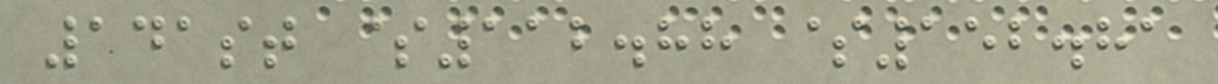141st $112.88 $152.81
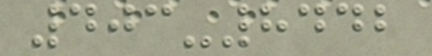403-8442
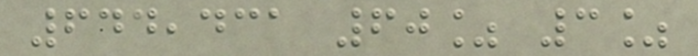644,431 60% 3%
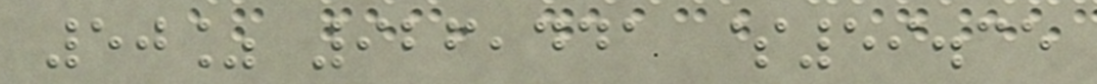50% 926,441 $59.35
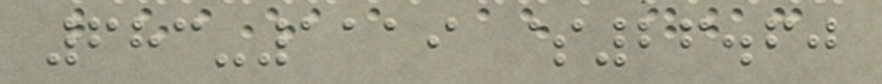683-1119 $26.60
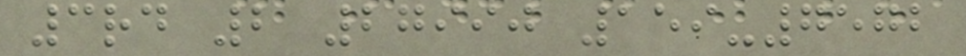3rd 2 27990 159-7572
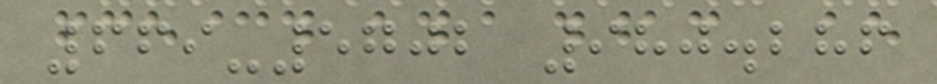669-5702 980.286
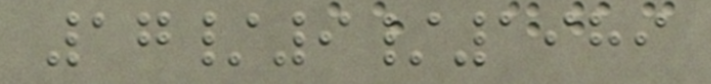17/9/1989
